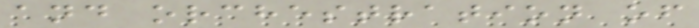and orchestration of
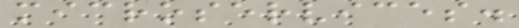microservices.
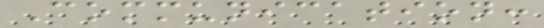Communication:
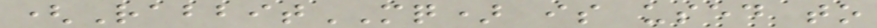(RabbitMQ) is used to
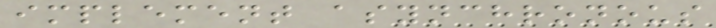implement asynchronous
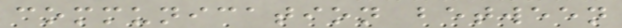communication between
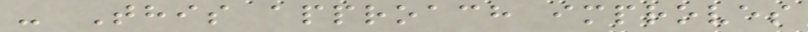- This approach improves
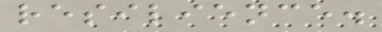resilience.
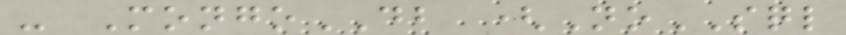- MongoDB (NoSQL
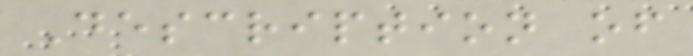Description of
